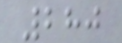280
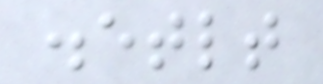.etlt
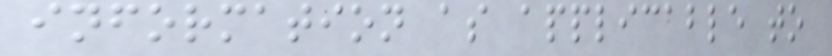information as applicable to
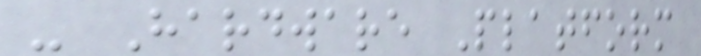- Hardware Platform
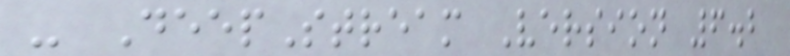- DeepStream Version 6.2
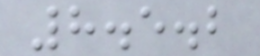8.5.2
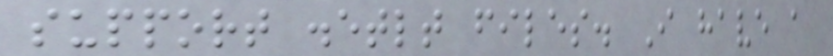support .etlt files. I have a
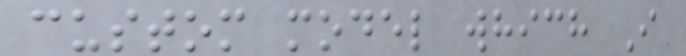custom model which I
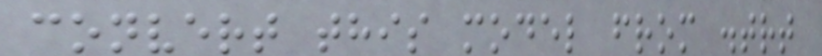convert this model from .trt
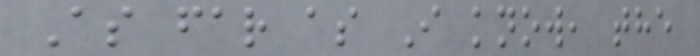As far as I know, the
